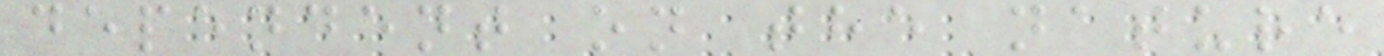dependent on the nature
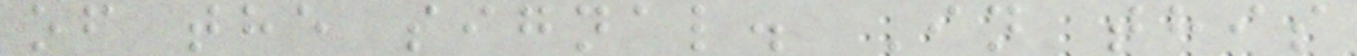of the signal. In this
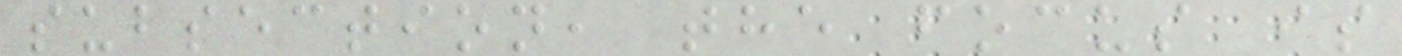subsection, the focus is
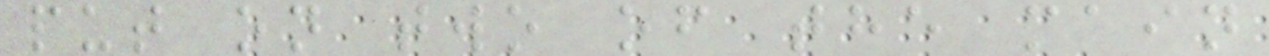put on two of the main
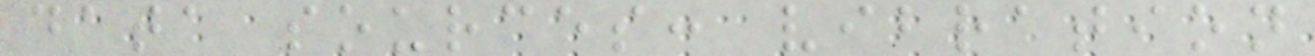data sources: vibration
